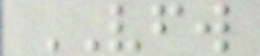VFW
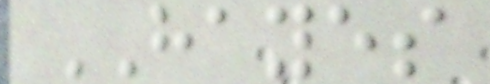HAYES
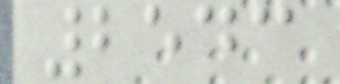2543
